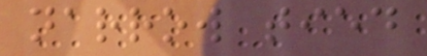narrow tied
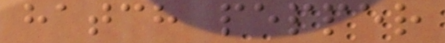hatch pepper
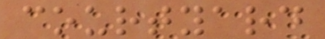courtyard
